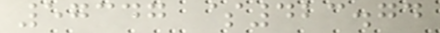57347 $423.74
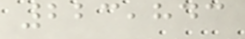223,843
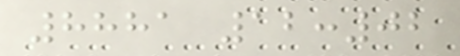8881 12:02
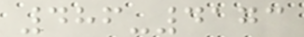486-4173
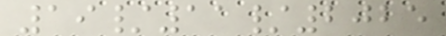19/11/2025
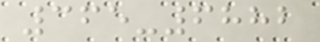365-6882
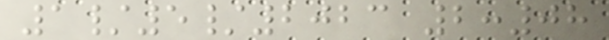1/5/2023 2:08
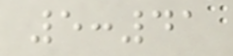5:41
